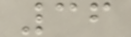36
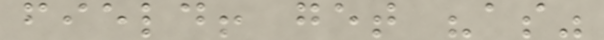field! get "as"
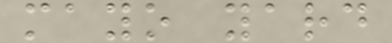mayo yard
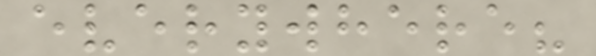everywhere?
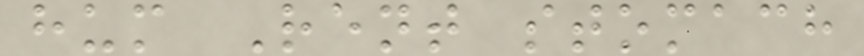hum Rent stomach
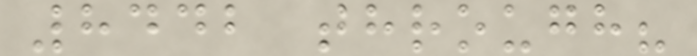8442 through?
